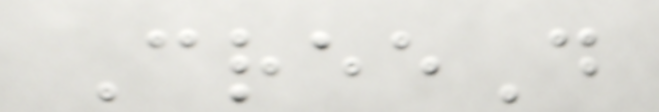CreeD
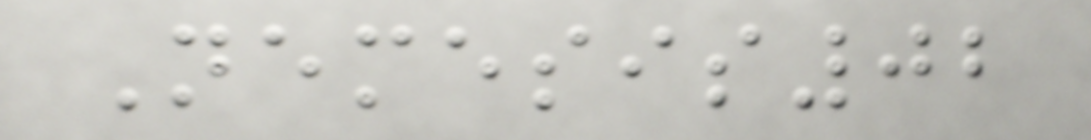Nemesis02
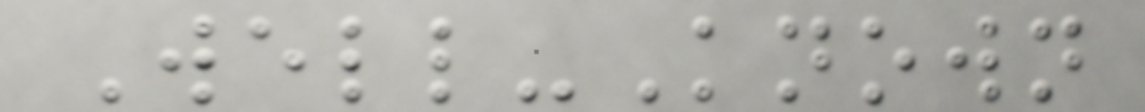Well-Known
